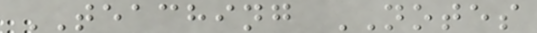TEACHING NOTES
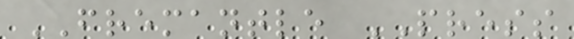FREMANTLE PRESS
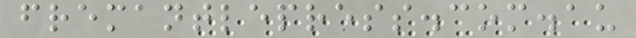fremantlepress.com.au
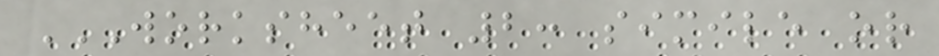WORKSHEET 2: SIMILE OR
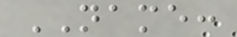NAME:
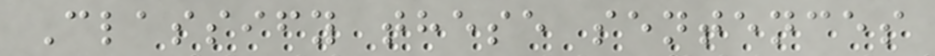Classify these sentences
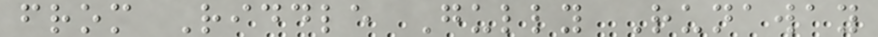from Riddle Gully Runaway
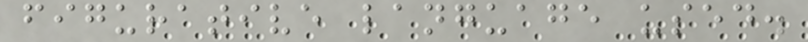figurative language used.
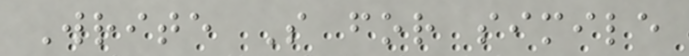Write S for simile
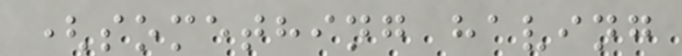(something having
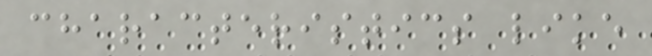characteristics like
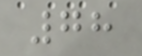78
